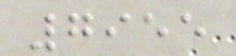7955
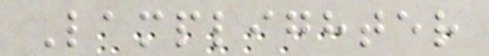Lamplighter
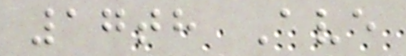17th Ave
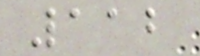112
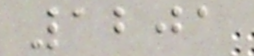1201
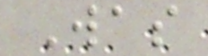Was
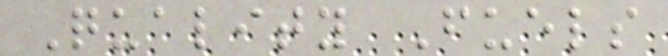Quality Fuels
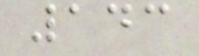143
